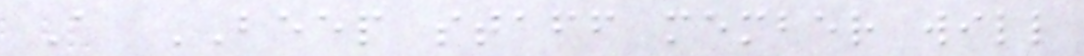A BEEP staff member will
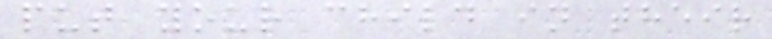put your child in their
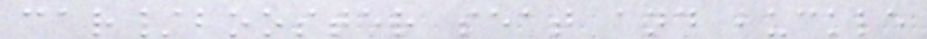car/booster seat and buckle
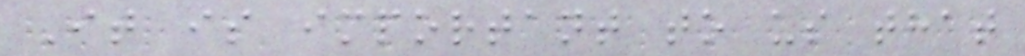It is important to us that
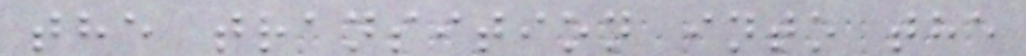the transition into the
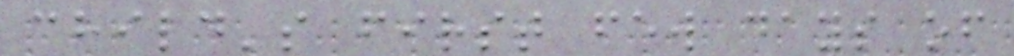child's first few days of
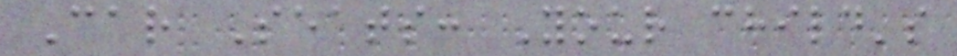Car Seats: Your child's
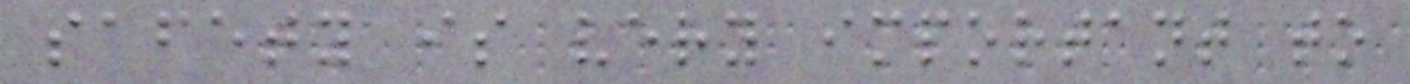safety is very important to
